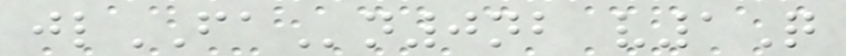jlFAn0nb v1Q
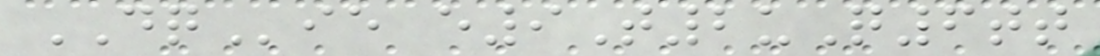DQie e9T2uQ6tt
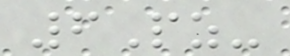6Pz-
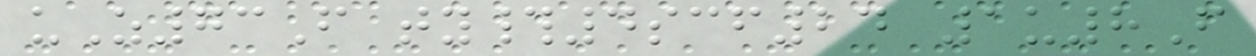uZ73F ty#4scf24 1u8F
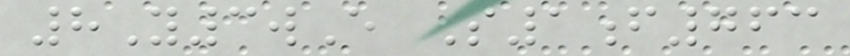8Y3wE S1f763
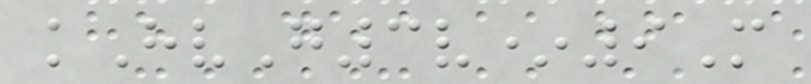kHvG3v*9M
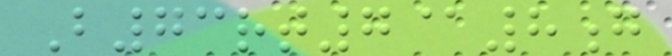B73rt7@8g
